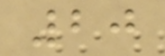20
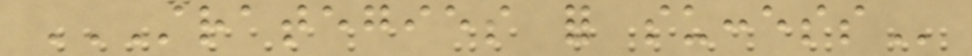STRATEGIES FOR SUCCESS
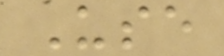Use
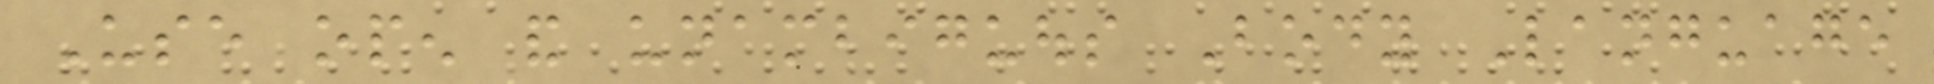Use open and unambiguous Body Language
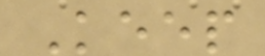Keep
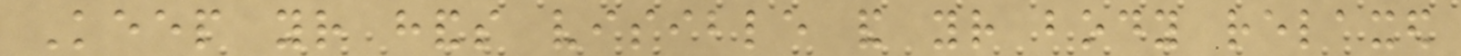Keep your hands visible and your body relaxed
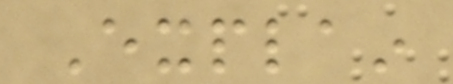Explain
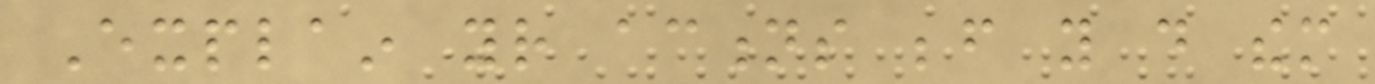Explain your actions before you do them
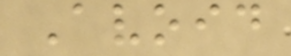Avoid
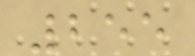255
